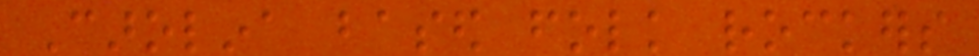Carolina based folk rockers
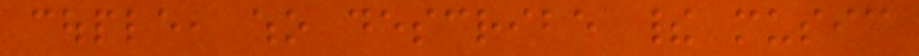couple, who describe their music
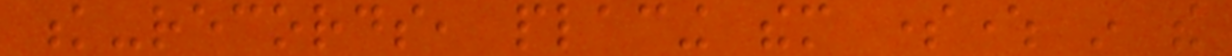k-records, placing them somewhere in the
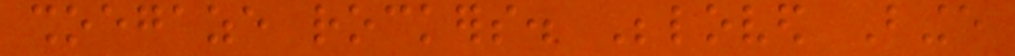shoegaze rockers. Beloved Binge
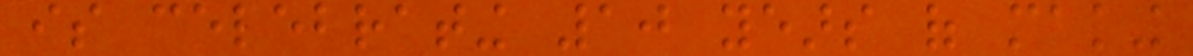is celebrating 10 years of making
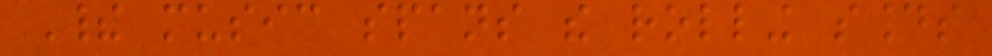Their music spans the rolling sounds
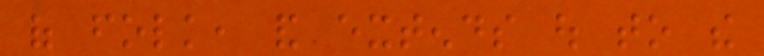of folk, and extends out to the
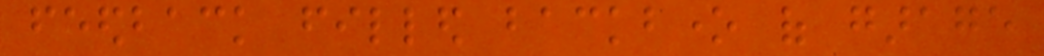feedback filled backbone of garage
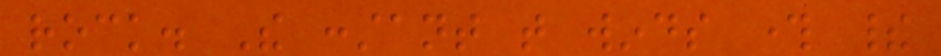rock. The constant that winds through their
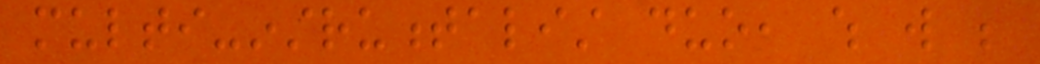multi-instrumentalist duo, which will be
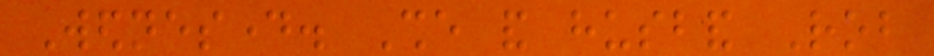Wednesday. She and husband Rob
